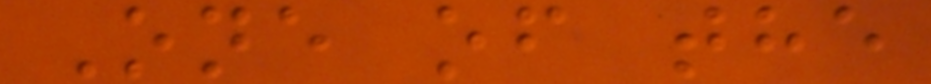One of the
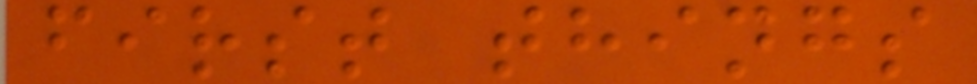first things
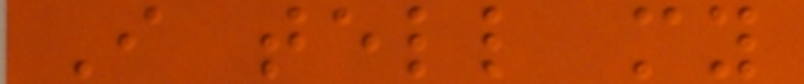I tell my
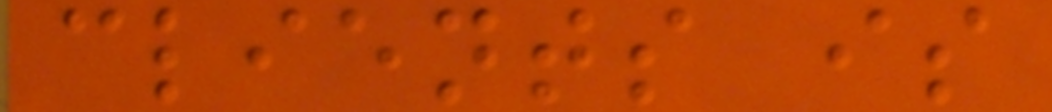clients is
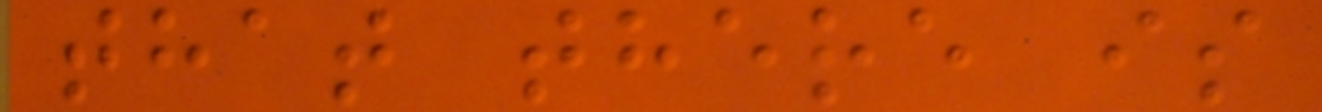that there is
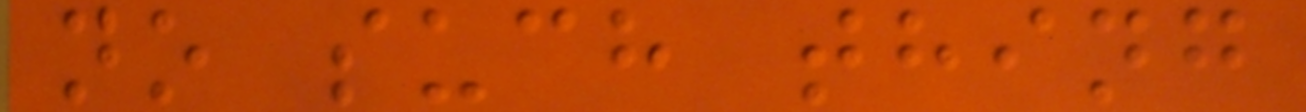no such thing
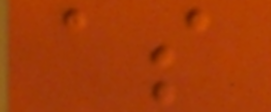as
